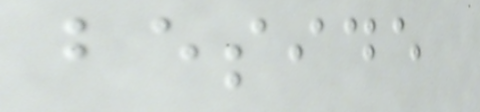beside
